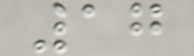17
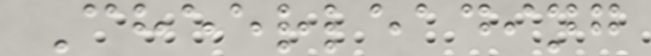Cheerleading
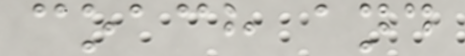coach and
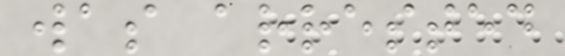was arrested
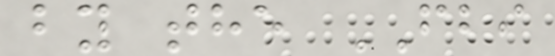by the FBI
